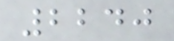2240
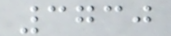3730
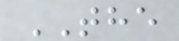THE
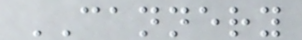CANNERY
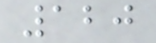120
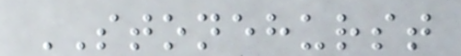STONEHURST
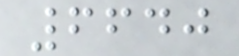6640
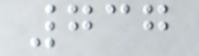737
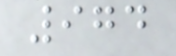974
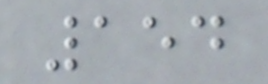154
